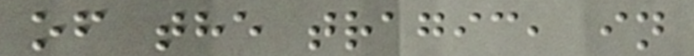of the tragic, in
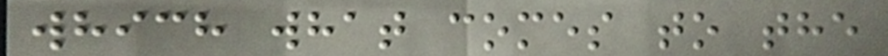which what comes to the
